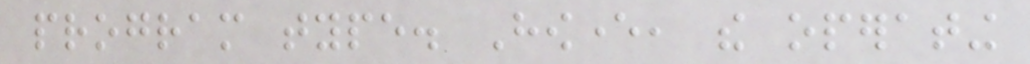program type. However, the operating
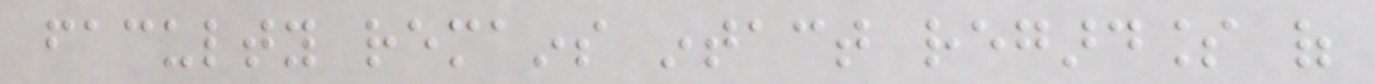faculty remains intact regardless of
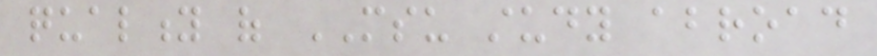quality of MSU study abroad
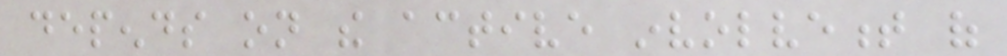depends on the active involvement of
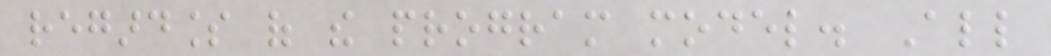regardless of the program model. All
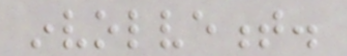involvement.
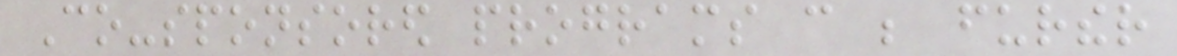Co-sponsored programs can be further
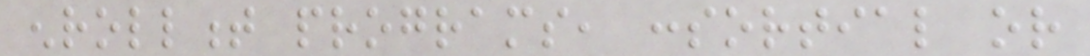enrollment programs, consortial or
